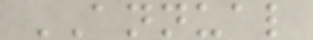ANNUAL
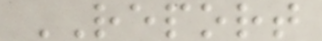REPORT
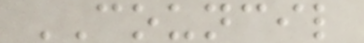COUNCIL
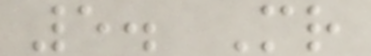5. Mr
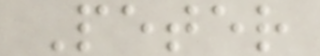Peter
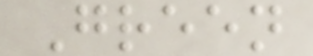Green
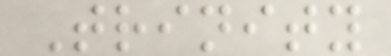Trinity
